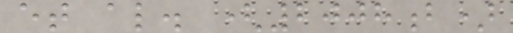et al. (2008b)
